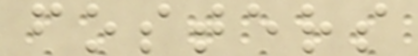fosters
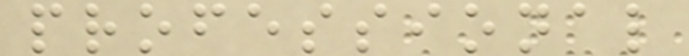professional
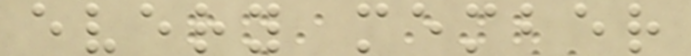every member
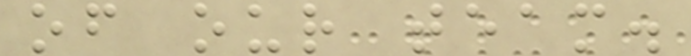of our team.
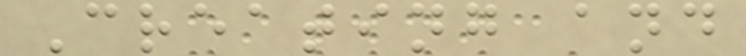Creating and
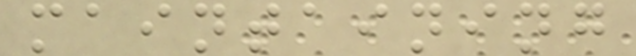maintaining
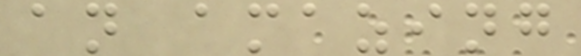an amazing
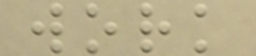work
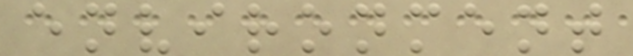environment
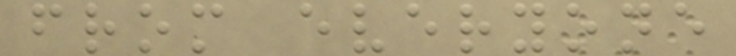from everyone
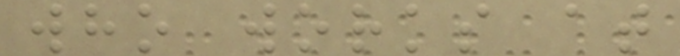who works at
